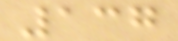137
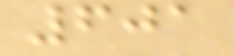601
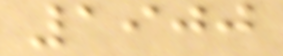1900
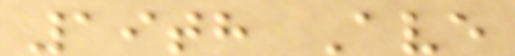19th Ave
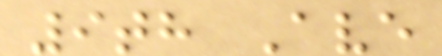9th Ave
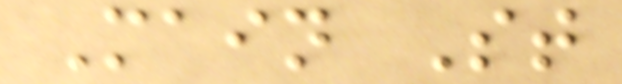Main St
